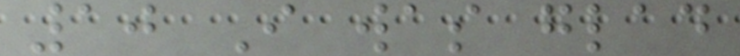10 I was glad
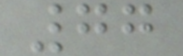77
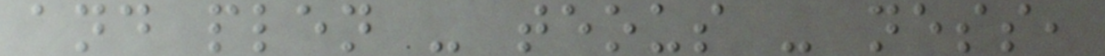and plen - teous - ness,
